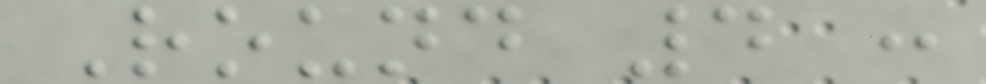Round 4 :
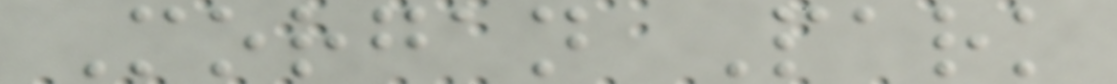Morgan Park
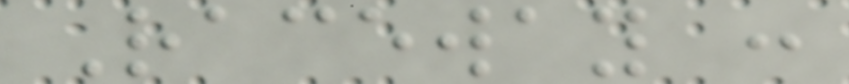Raceway :
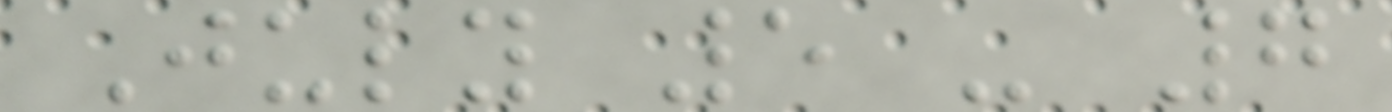July 5 - 7
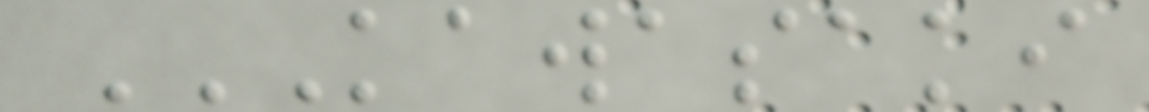KAWASAKI
